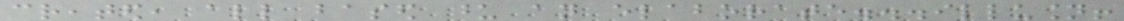created, all based upon an elaborate...illusion!
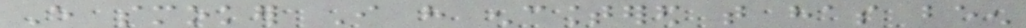Every smoker I have encountered that has been
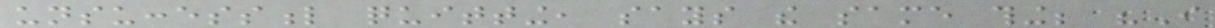unsuccessful quitting, says the same thing; "I
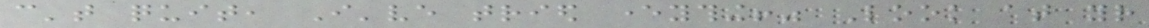can't quit, I've tried everything!" Look at your
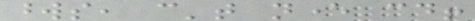words, can't never could!
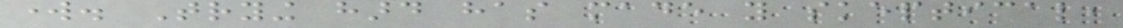work. Trying hard has made you skeptical,
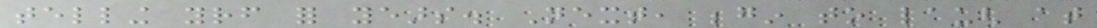telling yourself for years. Next, begin to laugh at
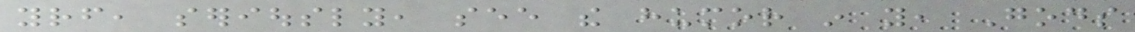yourself, seriously, see the humor in you, Gods
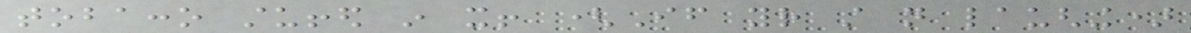tobacco stuffed in it! (If your still not laughing)
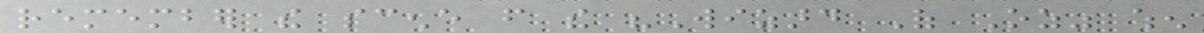remember the scene from the "Wizard Of Oz" when
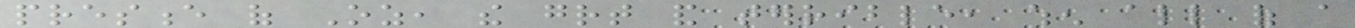presence of Oz, the great and terrible, when all of a
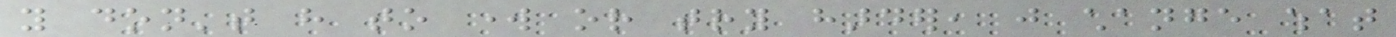you don't have to work or try harder, just change what
